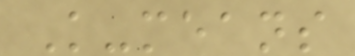K-means
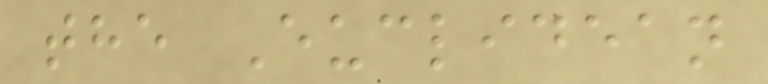the Euclidean
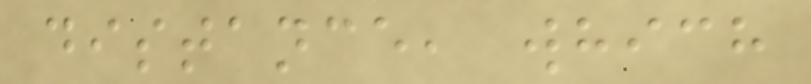distance, which
